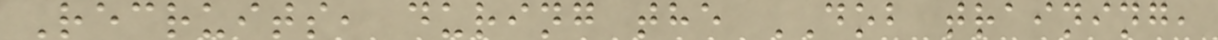Recruits, during the DOB training,
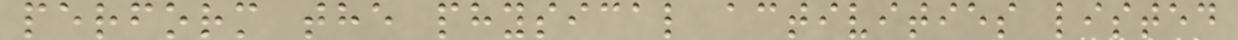perform the physical activities listed
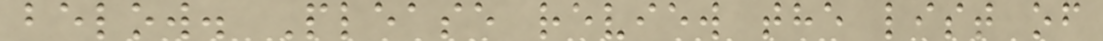below. Please review the list of
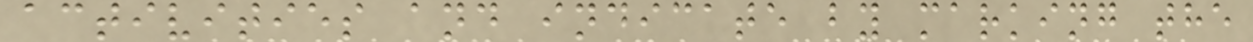activities and indicate by marking the
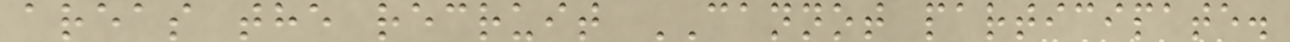areas the recruit CANNOT participate.
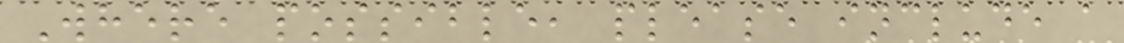Where possible, please include a
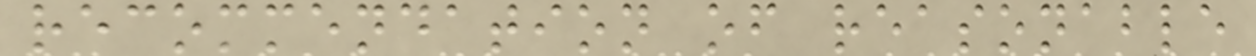recommendation of reasonable
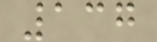137
